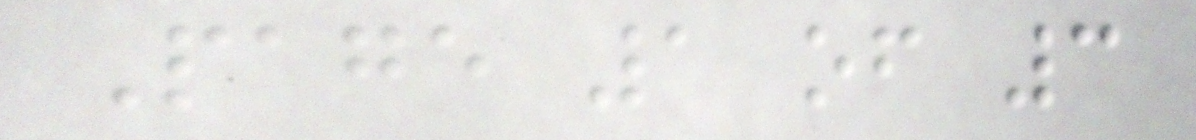Page 1 of 3
